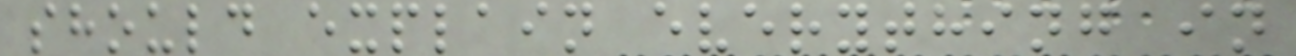should explain everything in
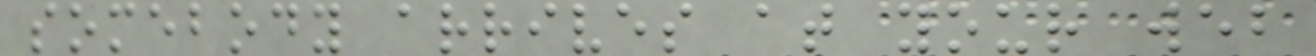somebody arrives at your web
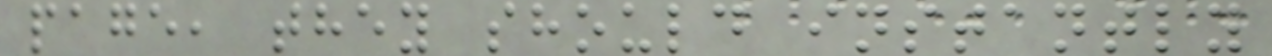page, they should instantly
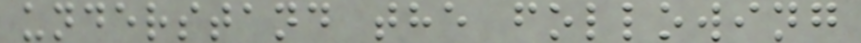understand the following
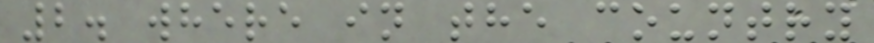2. where in the country
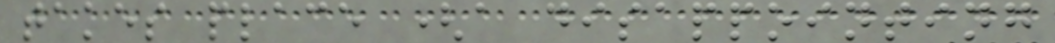takes place (a disappointing
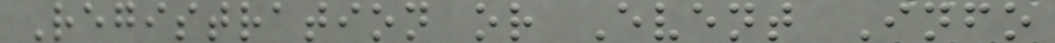Registration or Event Info
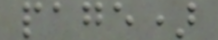page)
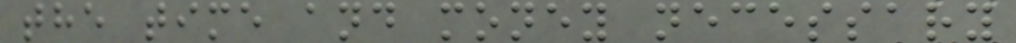the time and money necessary
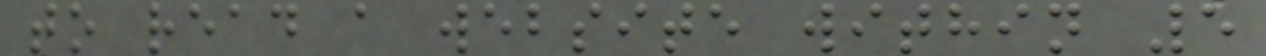to read a website within 5
